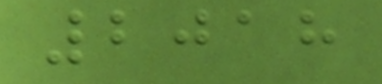2018
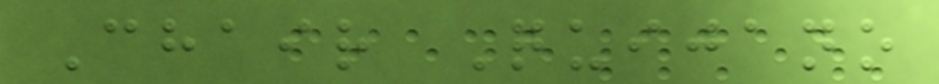Chair Quijano
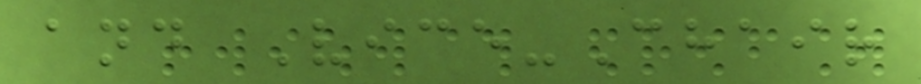and Vice-Chair
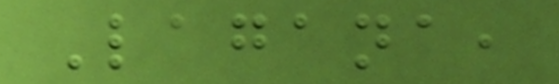Lagana,
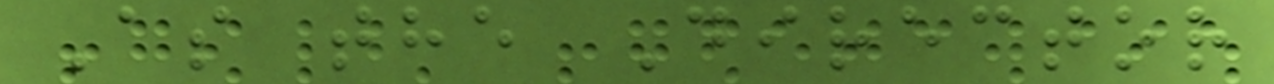As the Director
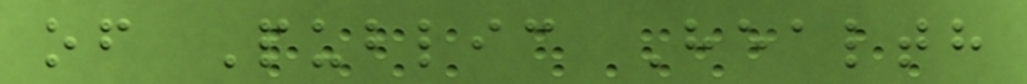of Public Health
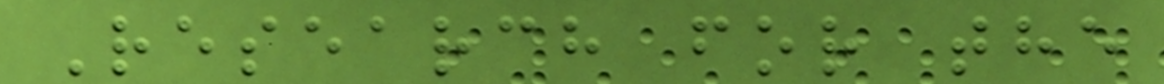Research for the
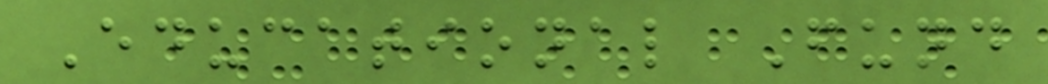Educational Fund
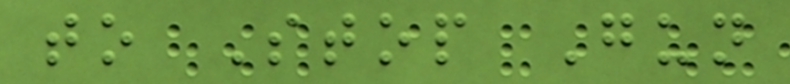to Stop Gun
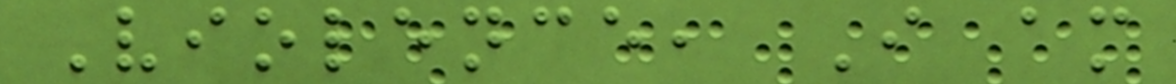Violence, I am
